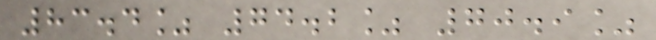83.4% 74.2% 70.9%
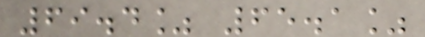69.4% 65.1%
